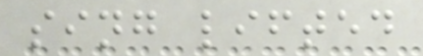sing lifted
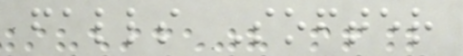falls Softer
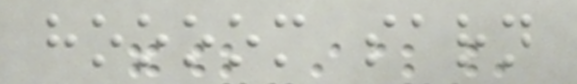hoooom sarn
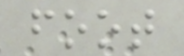foot
